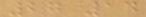27 14
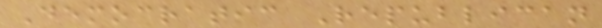Democratic Republican
